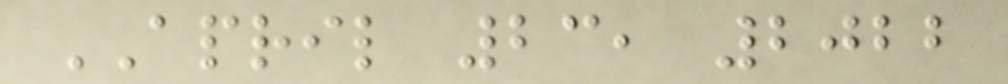APRIL 23, 2022
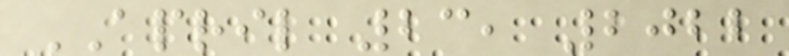APRIL 23, 2022
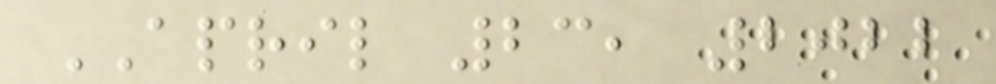APRIL 23, 2022
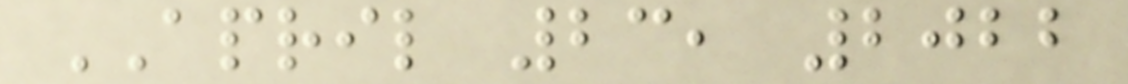APRIL 23, 2022
